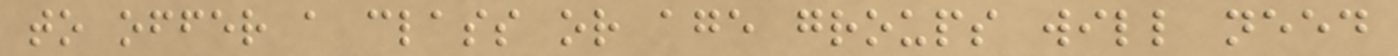to offer a class or age groups will need
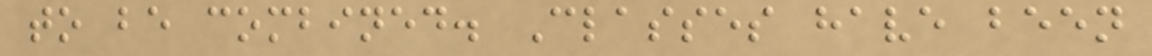to be combined. Classes have been
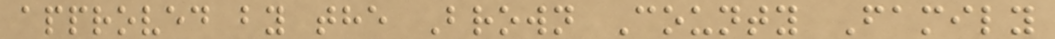approved by the Brown County Family
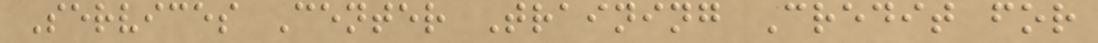Services Center Training Credit for
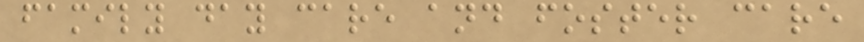family day care and foster care
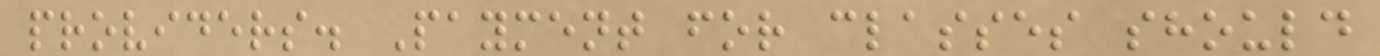providers. Payment for classes should
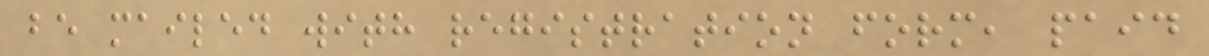be mailed with registration form, paid
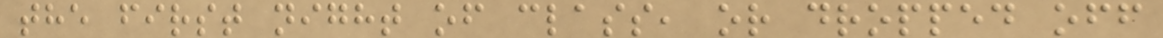the first night of class, or dropped off
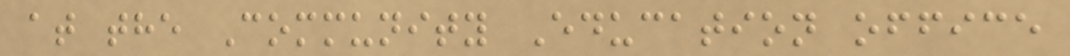at the Community Education office
